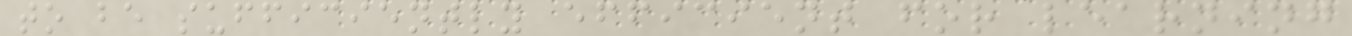to be sufficiently efficient for learning
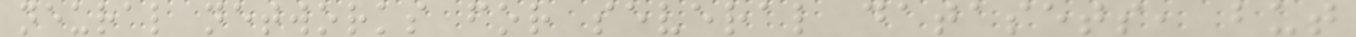neural networks for several datasets, but
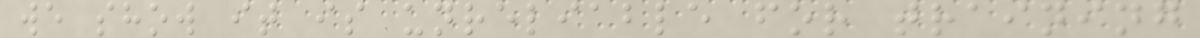we show it is unreliable for training
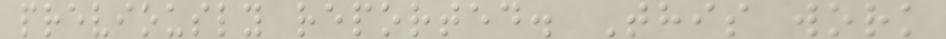previously reported. This work
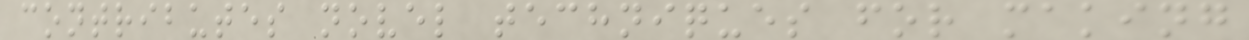contributes novel techniques for making
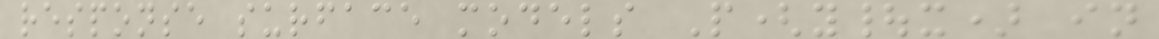response surface models P(y|x) in
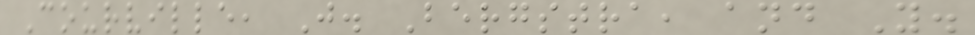Courville, J. Bergstra, and Y.
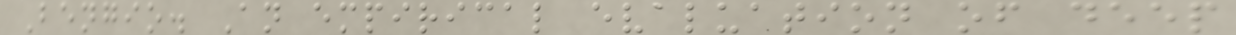Bengio. An empirical evaluation of deep
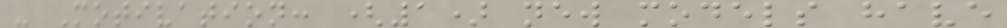- Motivation: (1) new models have
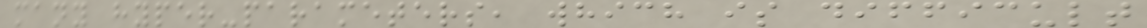many hyper-parameters, which is difficult
